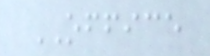OFFICE
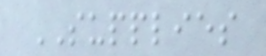SUPPLIES
